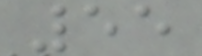55
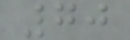70
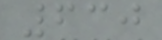630
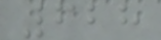628
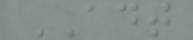ADT
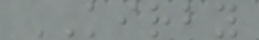KIRBY
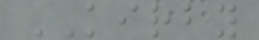KIRBY
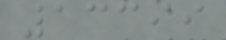13399
